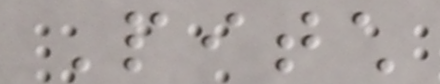Pitch
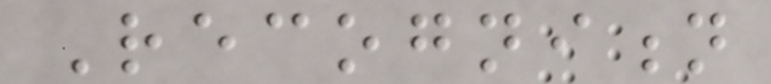Recognition
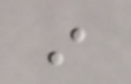in
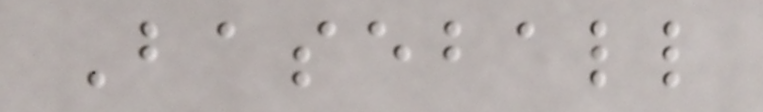Baseball
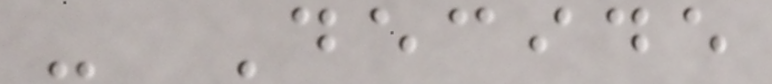- Decide
